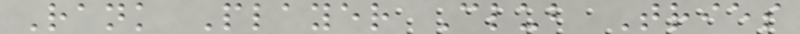Rank Player Club Tries
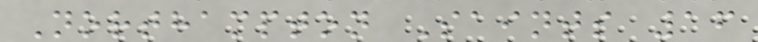Northampton Saints 16
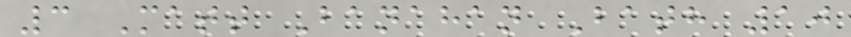3 Matt Banahan Bath 10
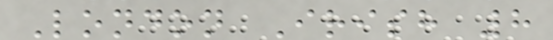London Irish 8
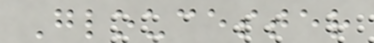Gloucester
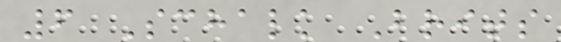6 Schalk Brits
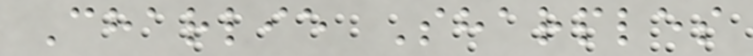Charlie Sharples
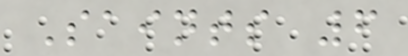Saints 6
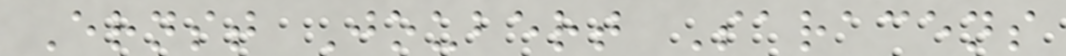Ernst Joubert Saracens
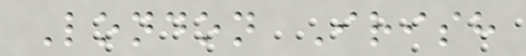London Irish
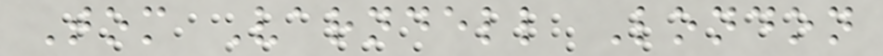Tom Varndell London
